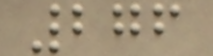276
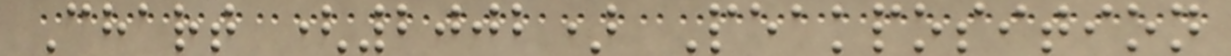Chart (2002) Peakposition
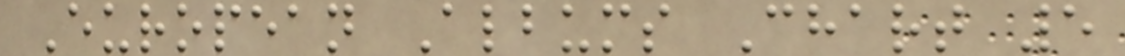European Albums Chart 5
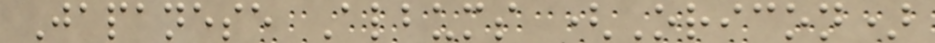Japanese Albums (Oricon)
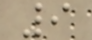9
